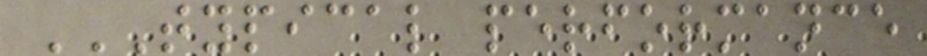TYPICAL PERFORMANCE
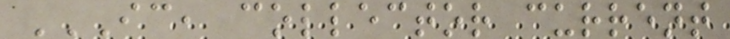IC, COLLECTOR CURRENT
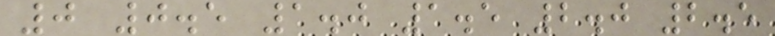0 0.5 1.0 1.5 2.0 2.5
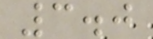3.0
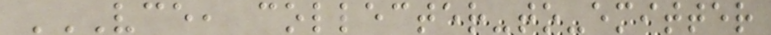VCE, COLLECTER-TO-EMITTER
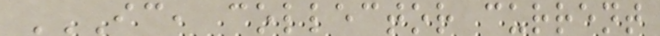IC, COLLECTOR CURRENT
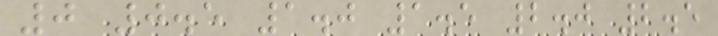0 0.5 1.0 1.5 2.0 2.5
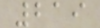219
